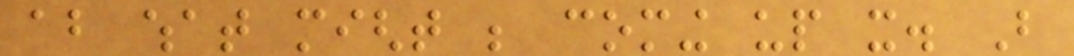about what might be coming up it. But
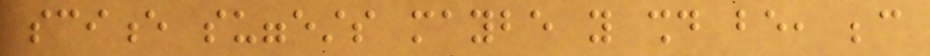science suggests maybe you should be, because
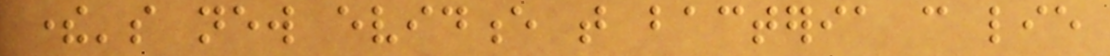there's new evidence that bacteria can lie
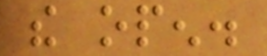the open.
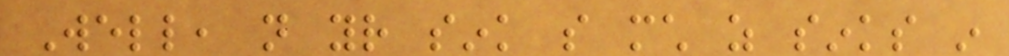Well, not your sink so much as sinks in
